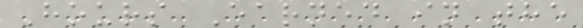Hours Earned in the
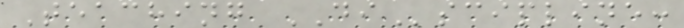Teaching DIscipline:
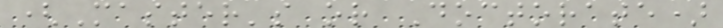(Master's or Doctorate)
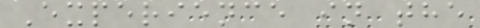Experience in the
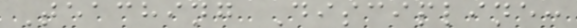Teaching Discipline:
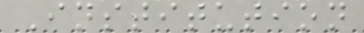Institution
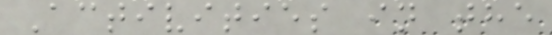Activities in the
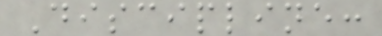Discipline:
